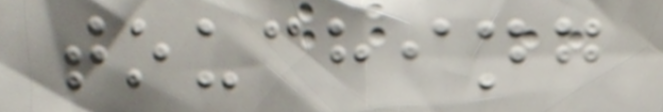touching
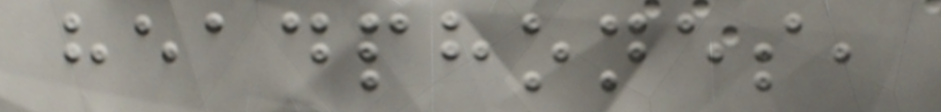headphones,
